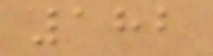182
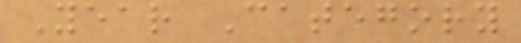Year Category
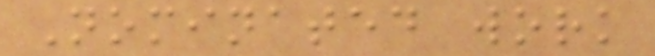Nominated work
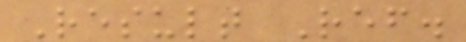Result Ref.
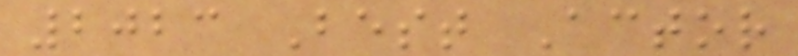2023 Best Actor
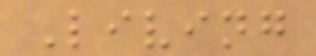Living
